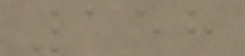158
